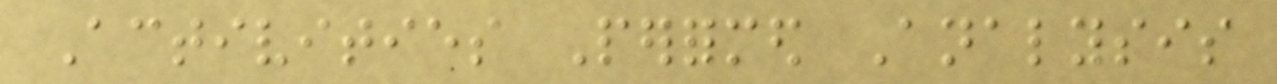Activities Performed Analysis
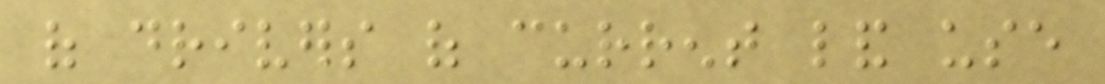of drivers of current land use
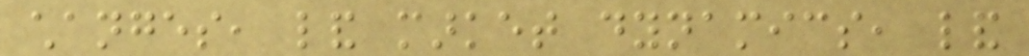changes, land market dynamics, land
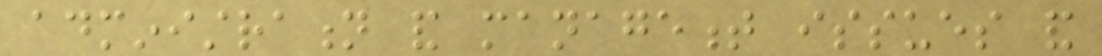administration and management issues and
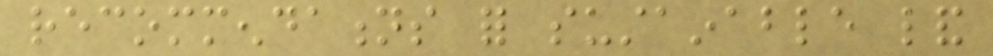recommendations for sustainable land
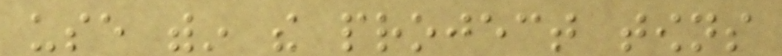use within the project towns
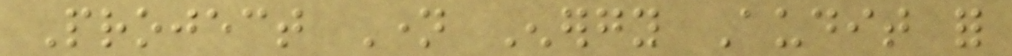Project Name Energy Audit for
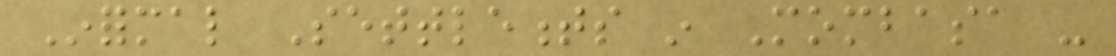Informal Settlements in Mombasa -
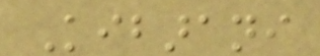Kibarani
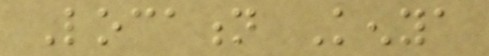Location Kenya
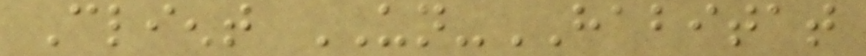Client UN-HABITAT
